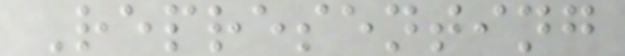Representing
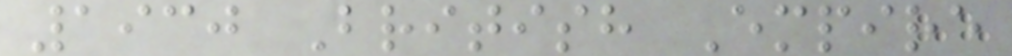1930 British Empire
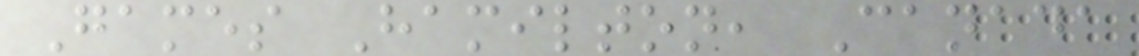Games Hamilton, Canada
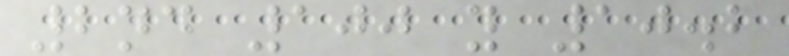2nd 100 y 10.2
